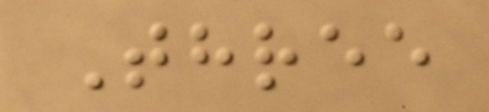Three
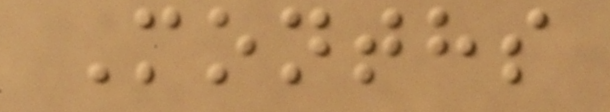Months
